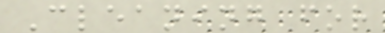Cleaning for
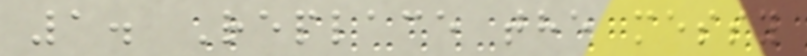1. Replace the messy
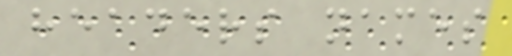headers names
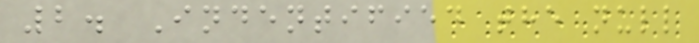2. Indentified the null
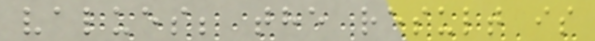values; the result is
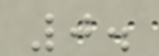0.
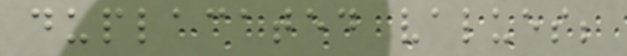duplacated values;
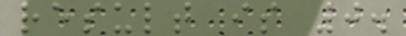result is 0.
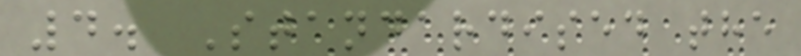4. Standardised the
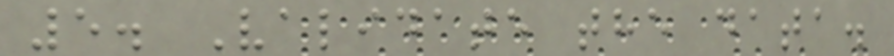5. Validate the data.
